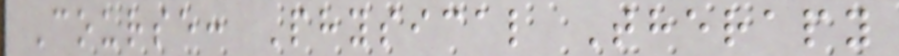Course: Physical Therapy
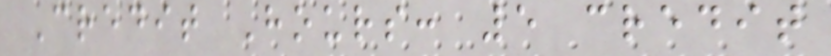Credit Hours: 5 credit
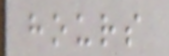hours
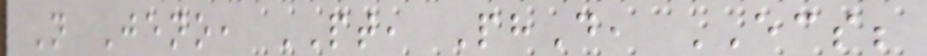N Jeno, PT, PhD, ECS;
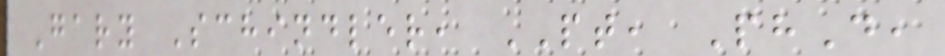Gary Schindler, PT, PhD,
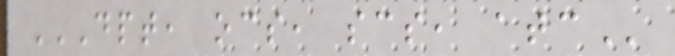DPT, OCS, SCS, ATC
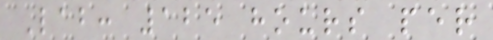Lab: 125 hours per
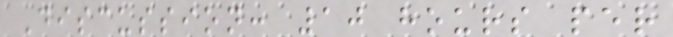Discussion: 10 hours per
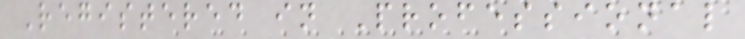Registered in Professional
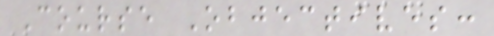Course Objectives:
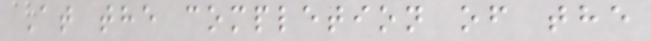At the completion of the
